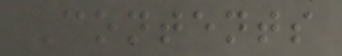Contents
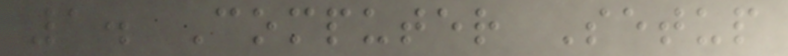1. Computer Setup
